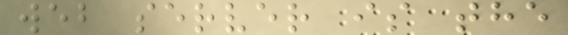web server is the
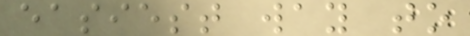easiest way to
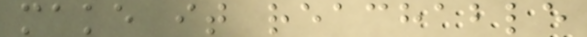make it reachable
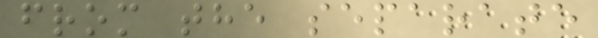from the separate
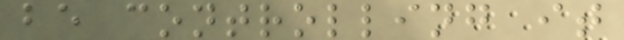be controlling it
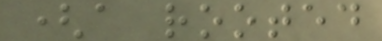(a rooted
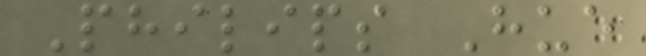Philips Hue
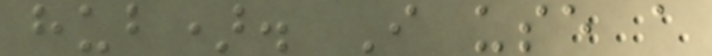hub). I use a
